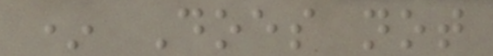* Does not
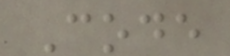Code
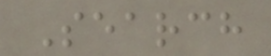Search
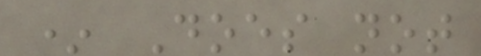* Does not
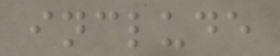include
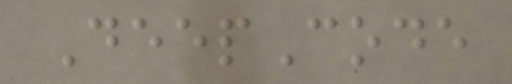DeepCode
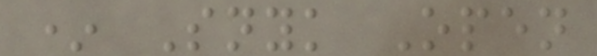* Snyk Open
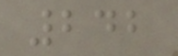242
